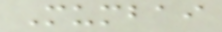Mumbai
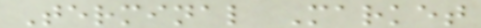Terminal Market
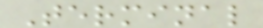Terminal
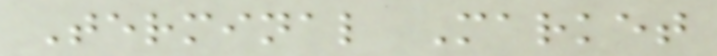Terminal Market
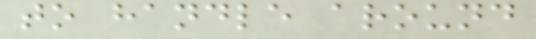to handle around
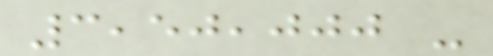3,50,000 -
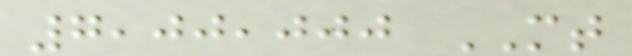7,00,000 MT
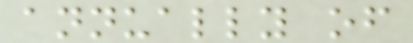annually of
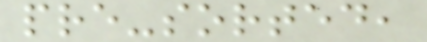pre-sorted,
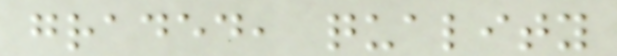graded, quality
